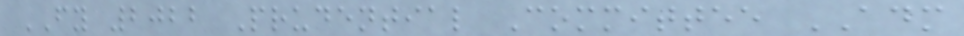FY 2022 Prudential Committee ADM
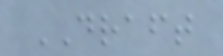DRAFT
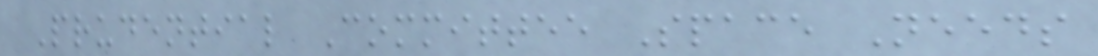Prudential Committee Space Needs
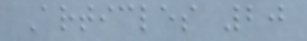Articles 20
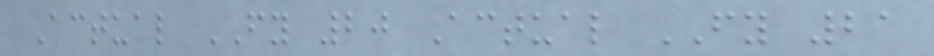Actual FY 20 Actual FY 21
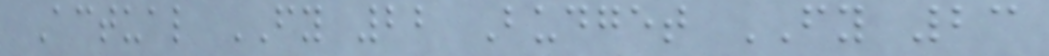Actual FY 22 Budget FY 23
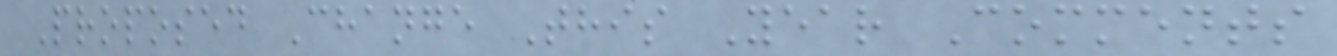Proposed Change This Year Comments
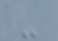-
